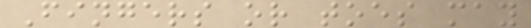Fingers or toes may
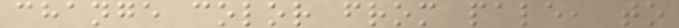change color from pale, to
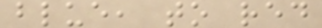blue, to red
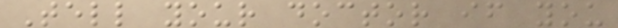Tell your doctor if you
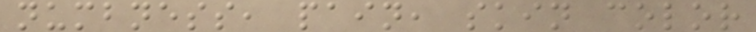numbness, pain, skin color
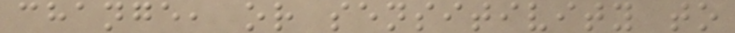change, or sensitivity to
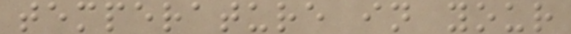temperature in your
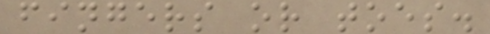fingers or toes.
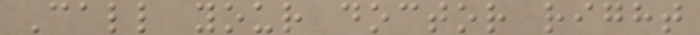Call your doctor right
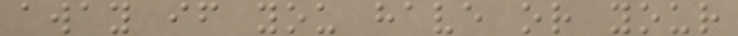away if you have or your
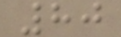80
